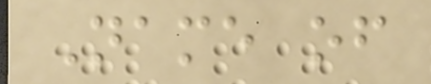Name of
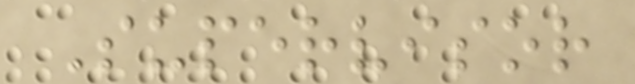Supervisor
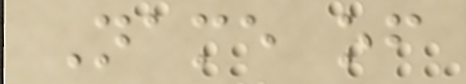Name of
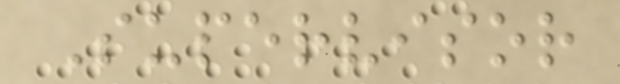Supervisor
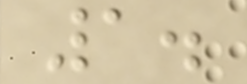1.
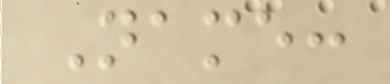Name:
